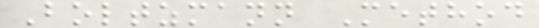Boltzmann Method
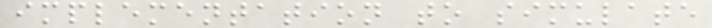implementation to simulate
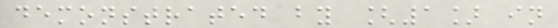demonstrated by [1] in
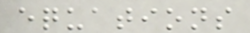equations
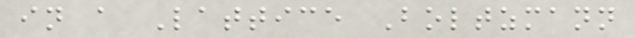in a Lattice Boltzmann
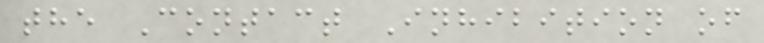the Contact Inhibition of
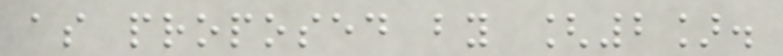as proposed by [2].
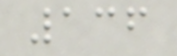136
